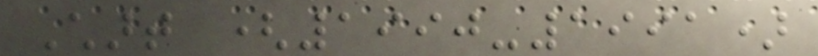Chart (1990-1991)
